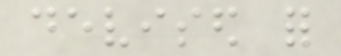devised for
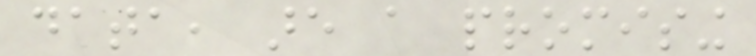data, are a promising
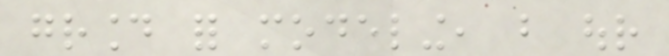ground for modeling, but our
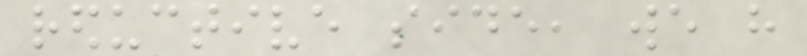reductive side, we have
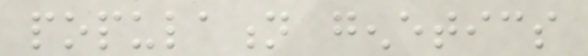population genetics
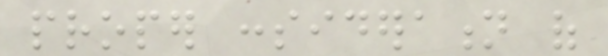proper consideration of
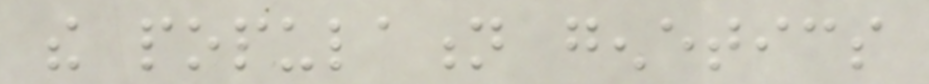the population genetics
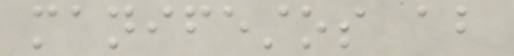manifestos about
